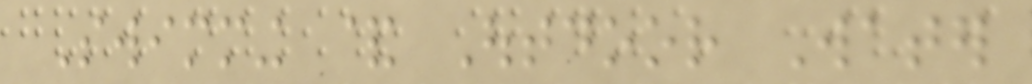Swimming & Outdoor Water
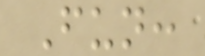Fun:
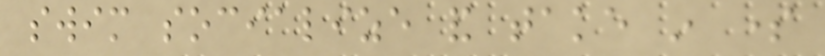swim socialize and take in some
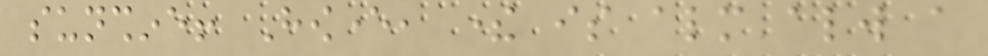sunshine! However, there is almost always a
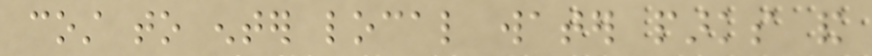cost to enter local water parks and
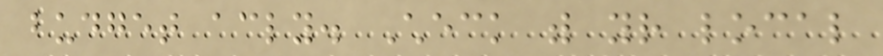budget accordingly. Check with your local
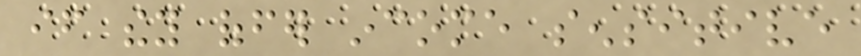if they offer income sensitive
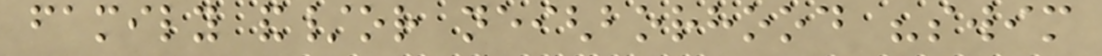family and/or neighborhood "swim
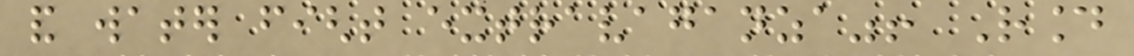and water fight extravaganza"! Round
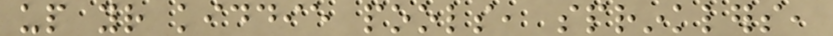up your kiddie pools, sprinklers,
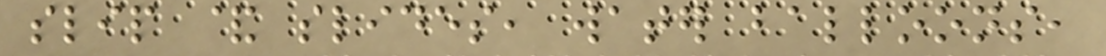slip & slides, water balloons,
